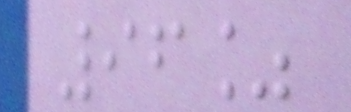96%
